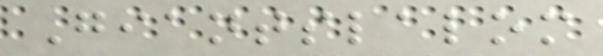Giantslalom
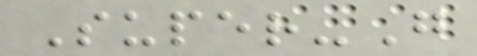Super-G
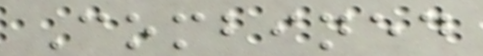Combined
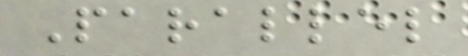Parallel
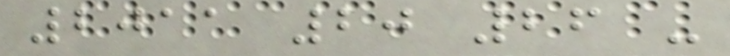2011 20 26 -
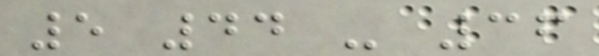5 44 - 36
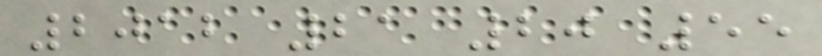2012 21 20 55
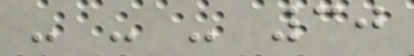- - - 30
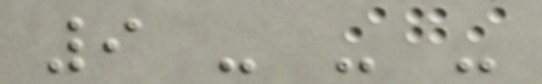9 - - -
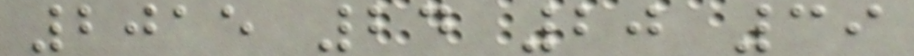2015 24 20 39
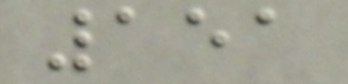151
